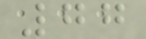77
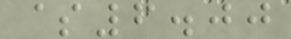$6.00
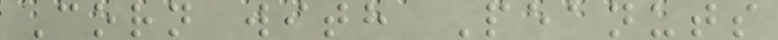Corn with Peanuts
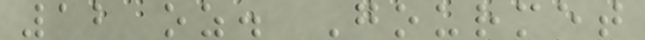12 oz. Gourmet
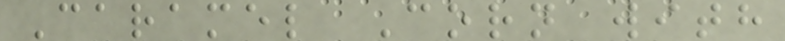Caramel Corn with
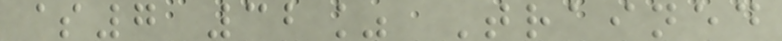$7 32% Trained
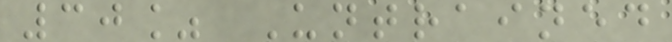30% Untrained
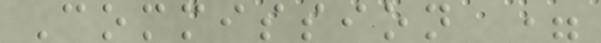Commission =
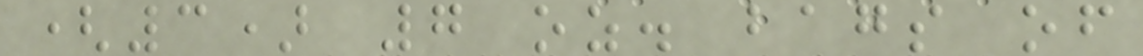(3) 7 oz. bags of
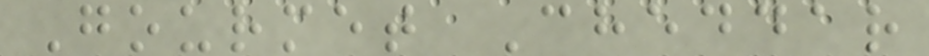Gourmet Cheddar
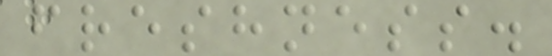freshness.
